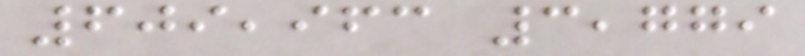609,963 3,779
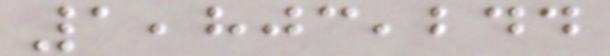1,803,244
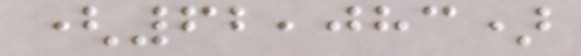(62,083)
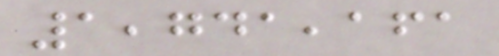1,741,161
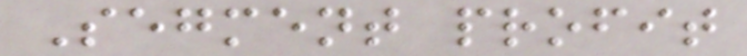Segment profit
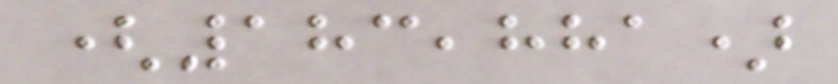(183,881)
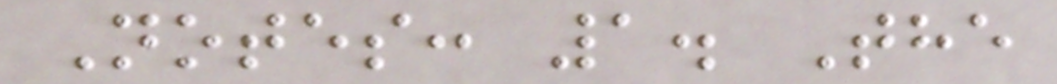Notes: 1. The
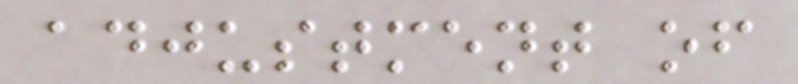adjustment of
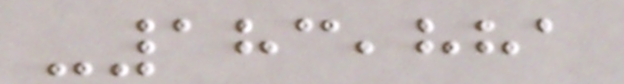-183,881
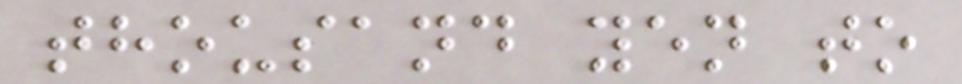thousand yen to
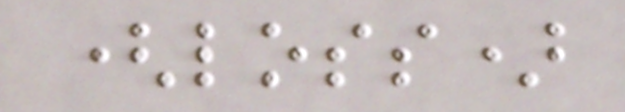(loss)
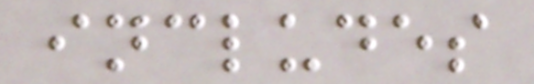includes
